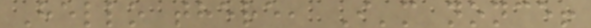Hello there, I'm nonce!
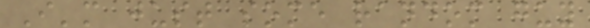I'm just some random guy
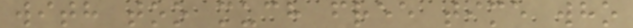with too much free time who
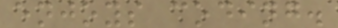enjoys coding.
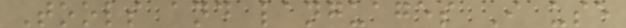Tools and languages I use
